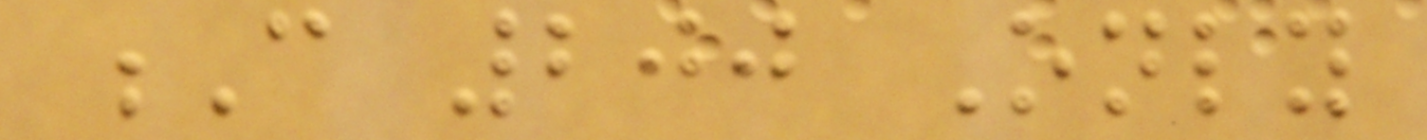C 200 Only
